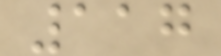117
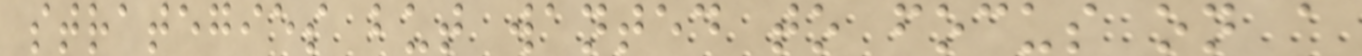strategies but wanted to focus on a
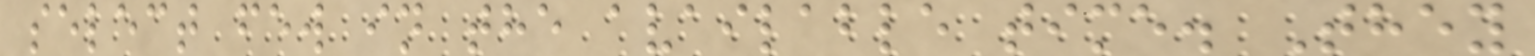select few in the available time. They
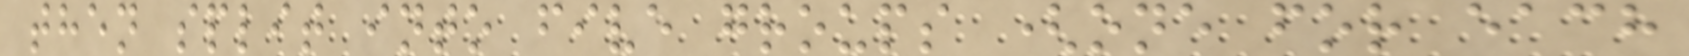then split into five groups (one for each
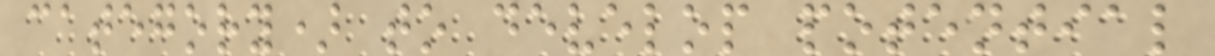category) to develop potential
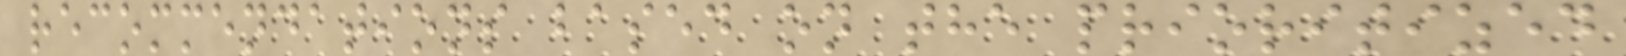recommendations based on the prioritized
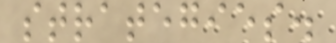strategies.
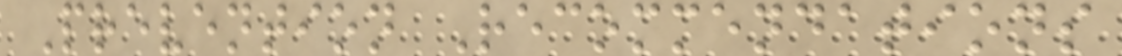Prevention Recommendations
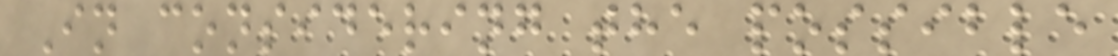In considering the possible
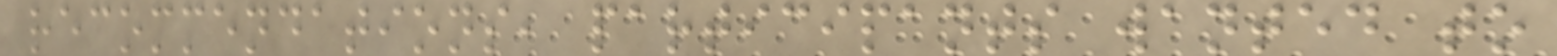recommendations, participants wanted to
